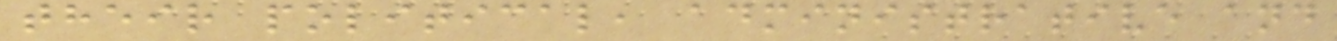their political, administrative and
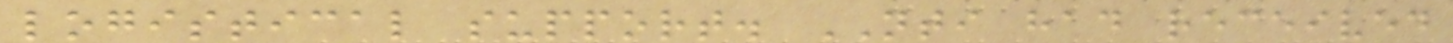logistical support. NTI had received
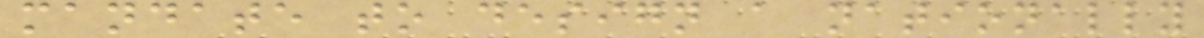mandate to design a nationally
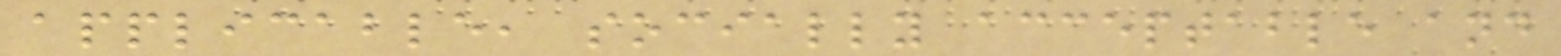applicable, socially acceptable and
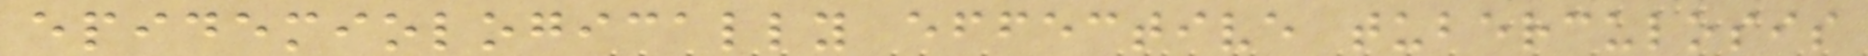epidemiologically effective tuberculosis
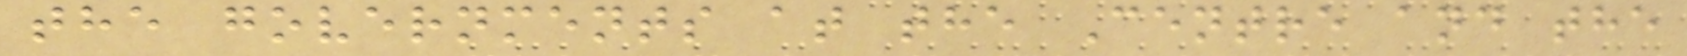the governments at the Centre and the
